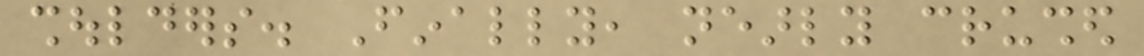shoulders. Finally, nearly crushed
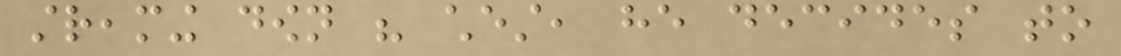streaming down his chest, he decides to
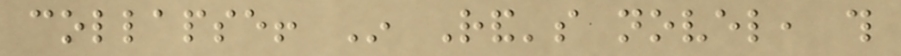collapse! In Rand's novel, this
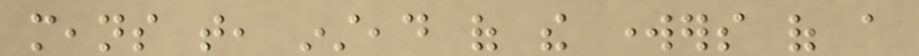means that, instead of the workers of a
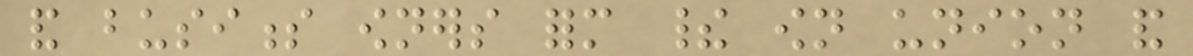and business owners form their own union and
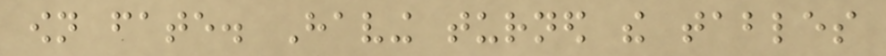own fate. Having turned the tables
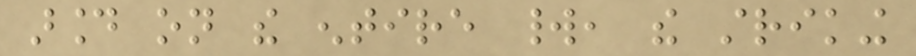around on the entire world, the striking
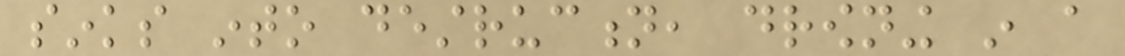sinks into destruction, drowning in a
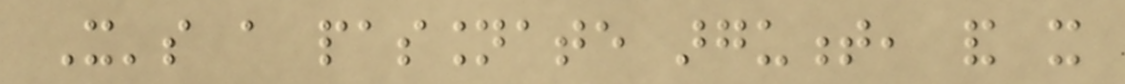It's a passionate argument, and it
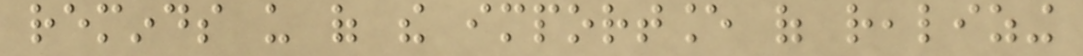reminds us of the importance of realizing
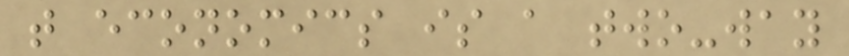that economics is a two-way
